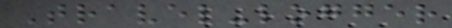Travel-logger
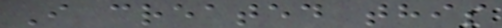I created this
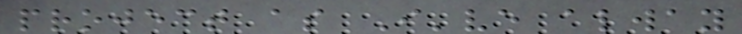project as I've alway
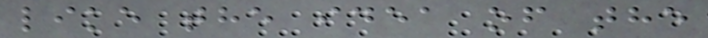like the idea of the
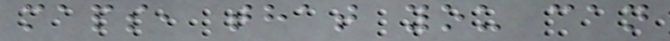maps, that you can
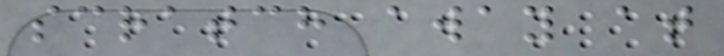scratch away at
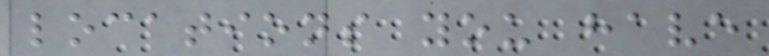locations you have
